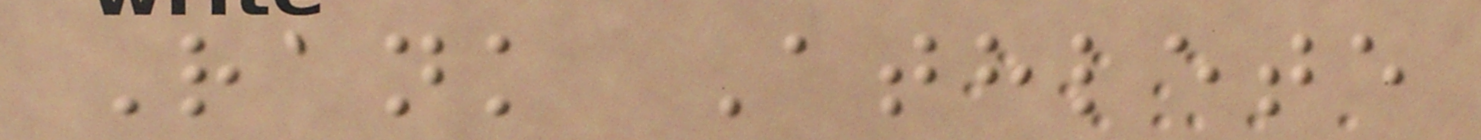Rank Athlete
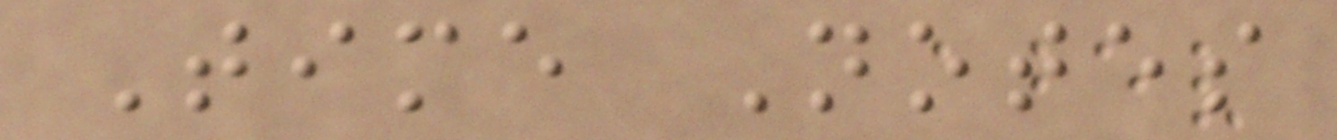Time Notes
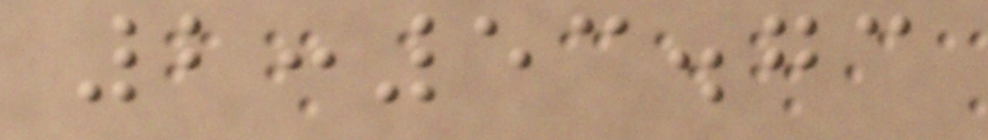2:53.73
